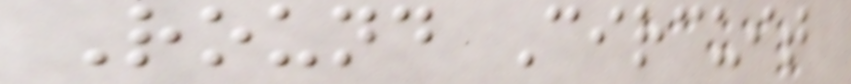Round Circuit
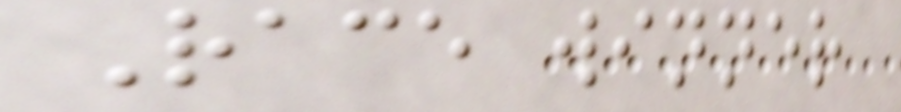Race winner
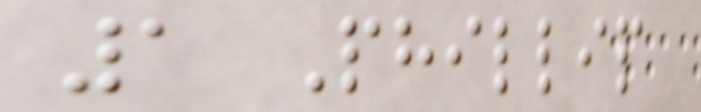1 Phillip
